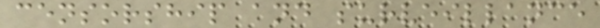censorship and surveillance
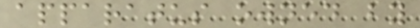apparatus owned by
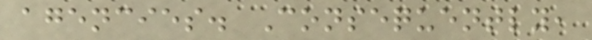agencies. Consequently,
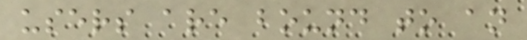users are bound to an
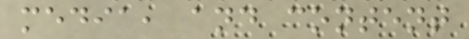media, and content
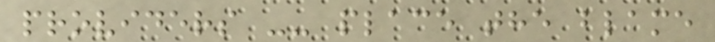providers -- place the blame
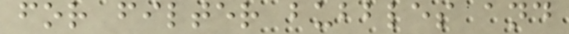for filter bubbles and
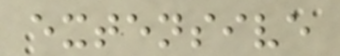extensive
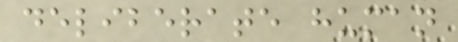deliberate human
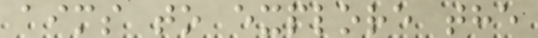aims to explore the
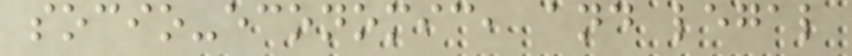socio-economic, and legal
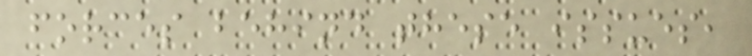forces behind these issues,
